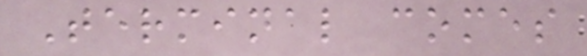Terminal comes
